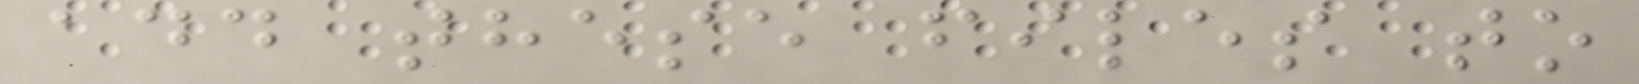add these files to
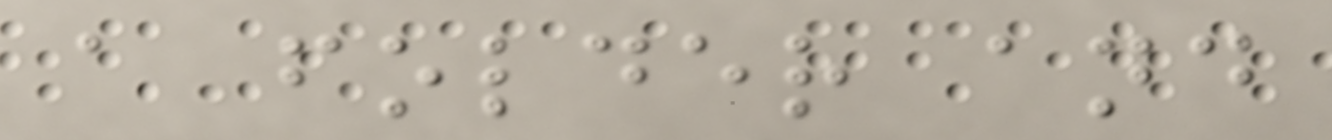a folder and
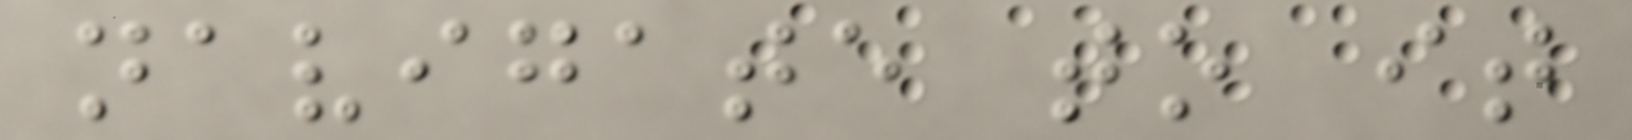navigate to it
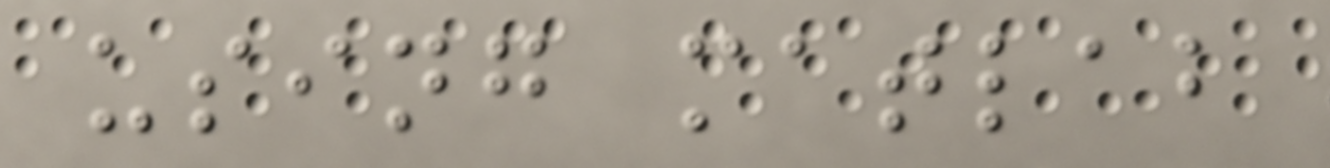using matlab
